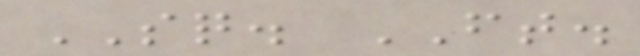SQ. FT.
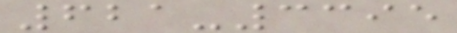621-3395
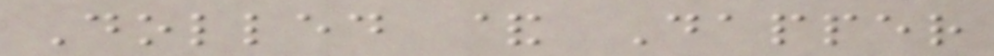Dolled & Dapper
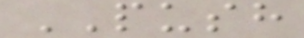PUSH
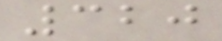320
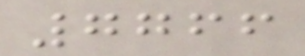7766
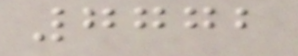7772
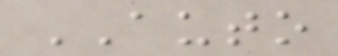AUTO
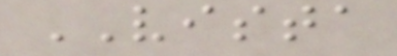VISTA
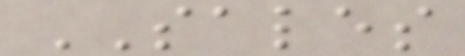SALES
